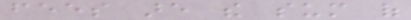fees are the sum of
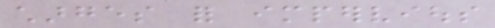charges for impervious
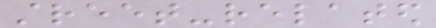street-related
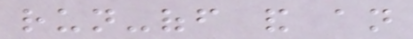run-off and an
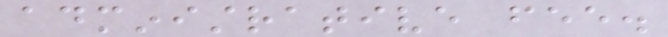administrative fee.
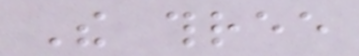The three
